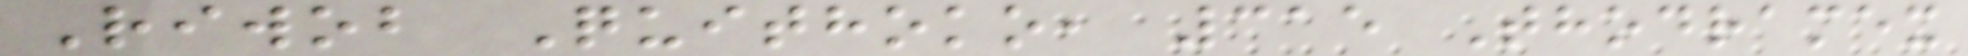Riwob Quithoko, 315 Thodramex
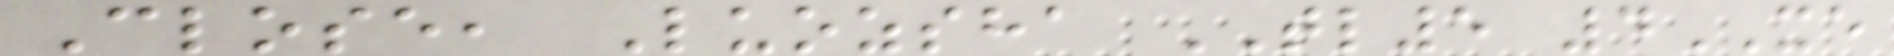Close, Luozsha TL5 4XE
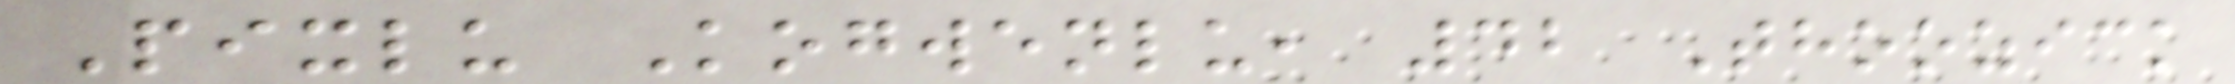Pixlu Kogwenlu, 42 Thoozick
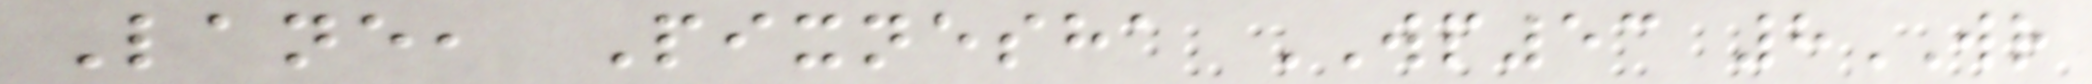Lane, Pixnesha WP53 8WR
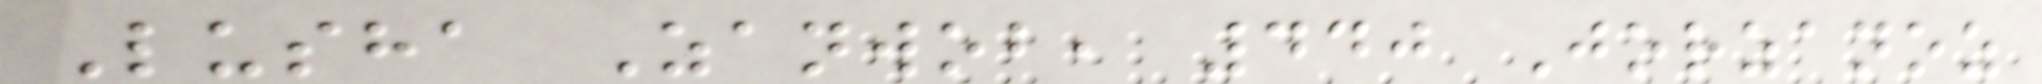Lusha Zanwob, 440 Jorzanoz
